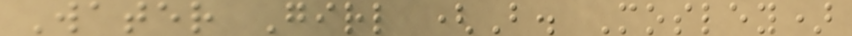Water Girl (B. Mosley)
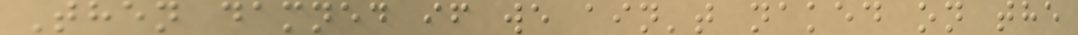Then damned if we ain't naked on the
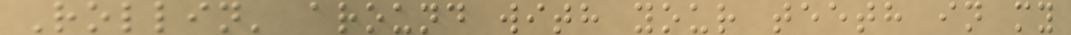Rollin' around with your teeth in my
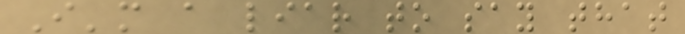I'm a liar to say that
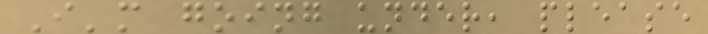I'm going under, please
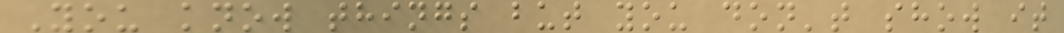You know things but you don't show it
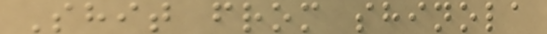Shit from shinola
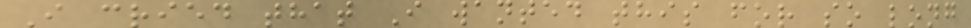I cried that I wanted this for so long
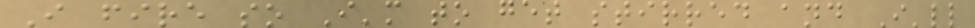I fire so I'm to get stirred and I'll
